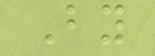By
